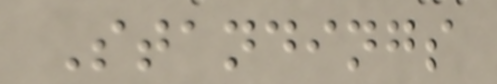Standings
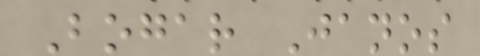Bogar Janos
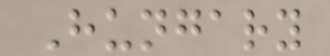Hungary
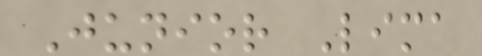Junior Lima
